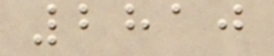2810
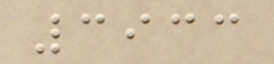3933
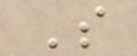S
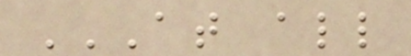AT ALL
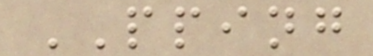PPING
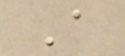A
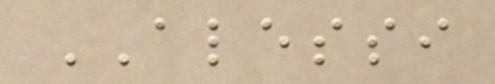ALESSI
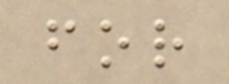for
